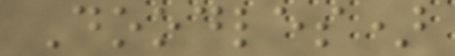Doodles)
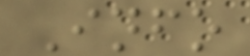Info
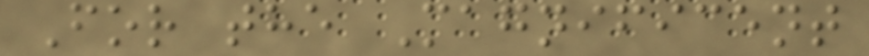For the Magnificent
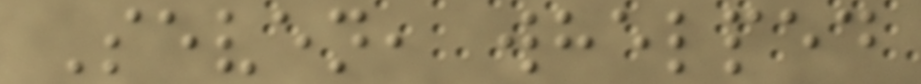Seven, whelped
